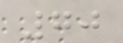70
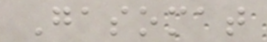Gasomat
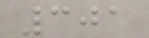301
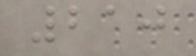210
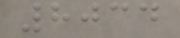8034
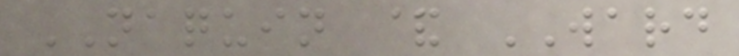NAQUIN & WARD
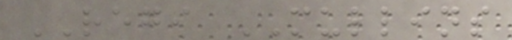REGI MULLINS
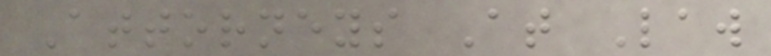Attorneys At Law
